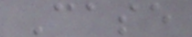Case
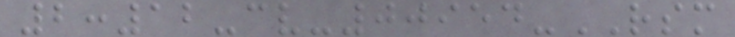2:12-cv-00954-RSM
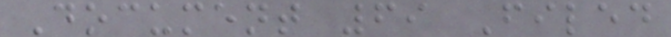Document 69 Filed
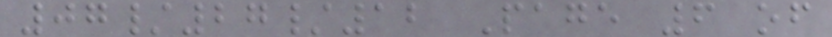07/27/12 Page 6 of
